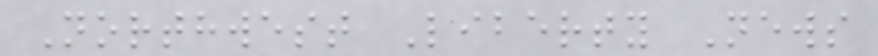Northwest Liberty News
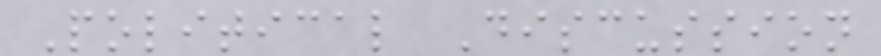Political Discussion
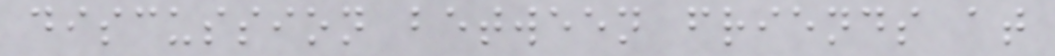discussion between friends at
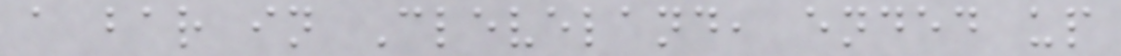a bar in Cleveland, ended up
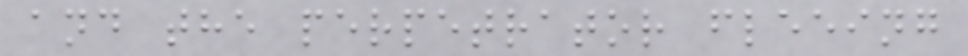and the perpetrator fleeing
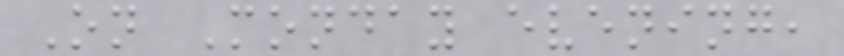On Monday evening,
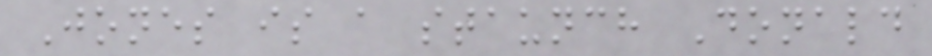Jones is a staunch Donald
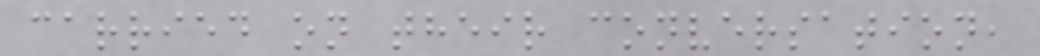carried on their conversation,
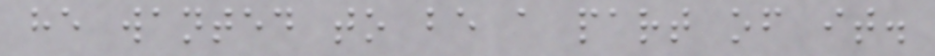he wanted to be a part of it.
